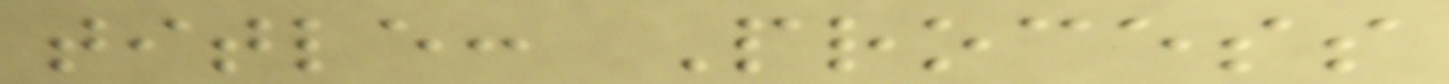title: Process
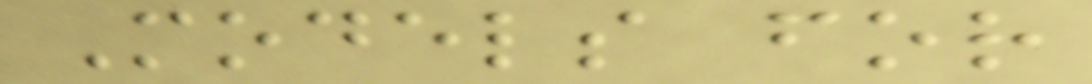Models for
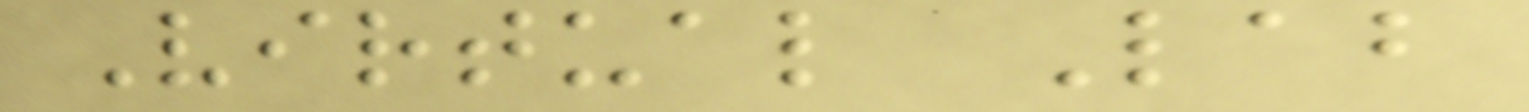Virtual Lab
